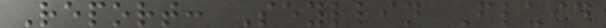Report: Seyllin Fluid
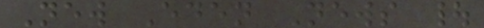New Eden News |
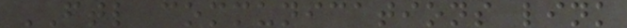FTL communications link
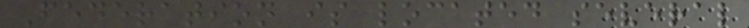Federation is located several
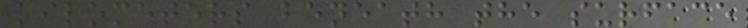kilometers beneath the surface
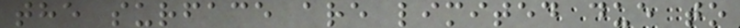the surface are limited due to
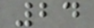24
